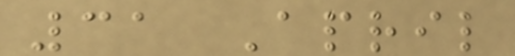31 April
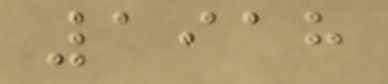1918
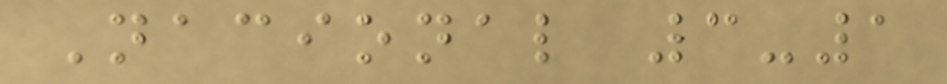Nacional 3-1
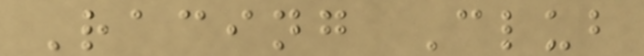Racing Club
